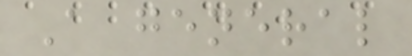A general
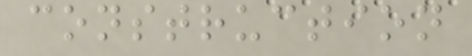construction
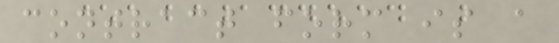contract form is a
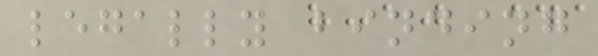legally binding
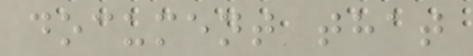document that
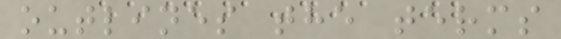outlines the terms
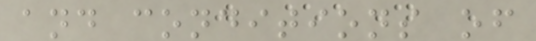and conditions of
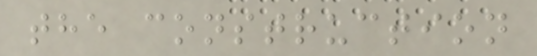the construction
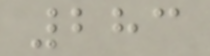283
